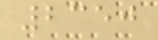2350
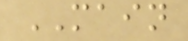MAIN
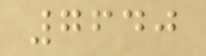7640
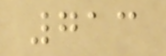713
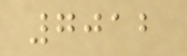7012
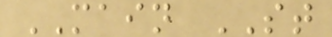MAIN ST
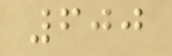600
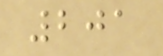201
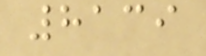8139
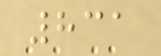831
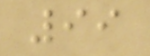99
